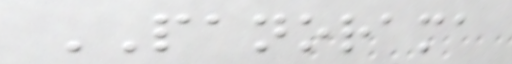PANORAMA
